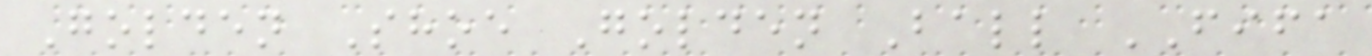Golden Shoe Golden Ball FIFA
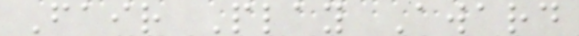Fair Play Award
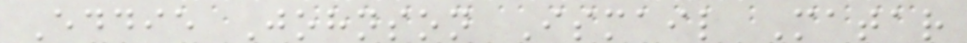Eddie Johnson Ismail Matar
